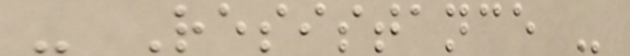- Resistance -
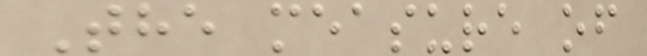The measure of
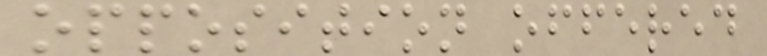opposition offered
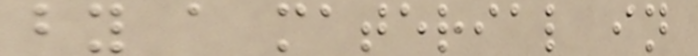by a material in
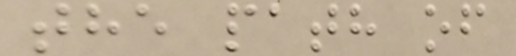the path of
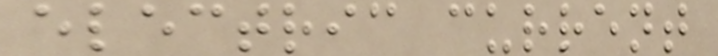electric current
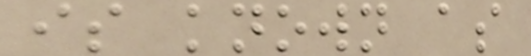is known as
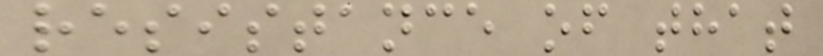resistance of that
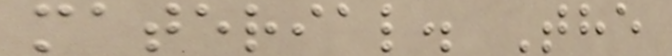material. The
